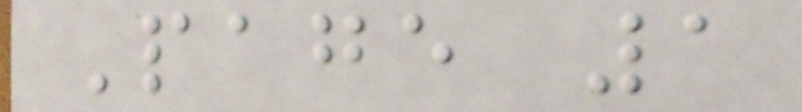Page 1
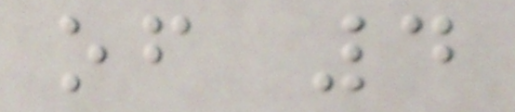of 4
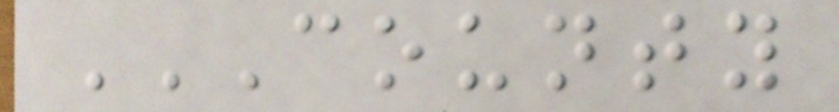COUNTY
